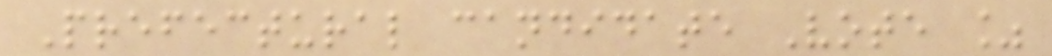Prefectural candidate Vote %
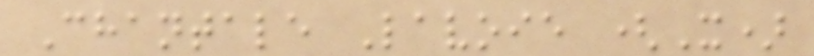Chantale Lavoie (X)
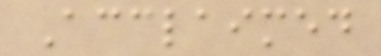Acclaimed
